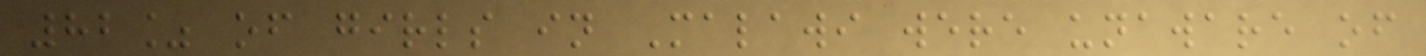82% of girls in Malawi were unaware of
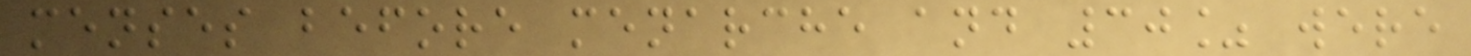menses before menarche and 30% were
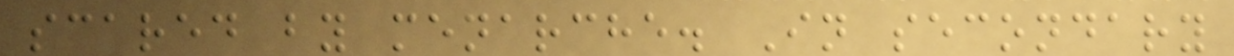scared by menarche. In secondary
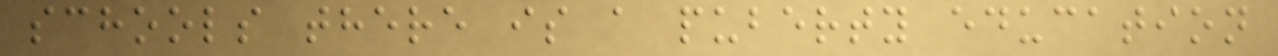schools there is a puberty education
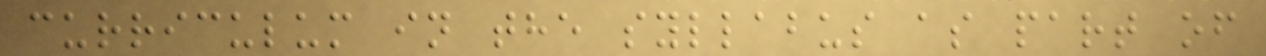curriculum in the syllabus as part of
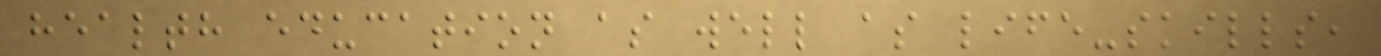health education as well as life-skills,
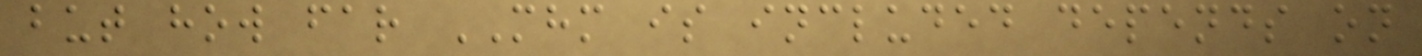but how far MHM is included depends on
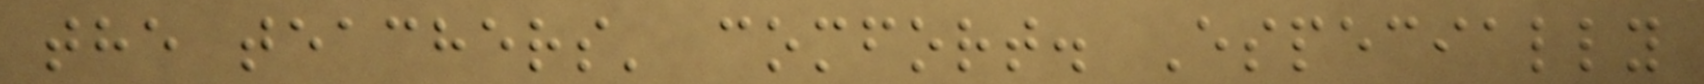the teachers' comfort. Especially
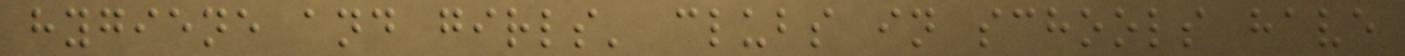hygiene and girls' clubs in schools have
